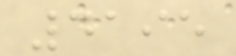4195
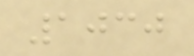1030
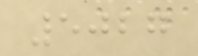5027
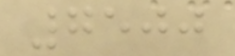7500
